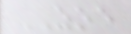ZOE
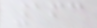163
